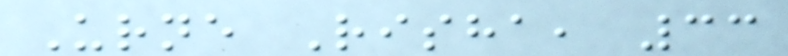Urne Risha, 33
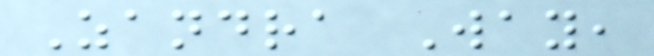Zandra Way,
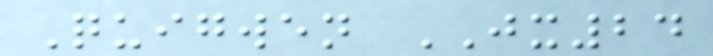Quigwen JX24
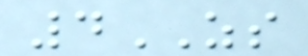4ZS
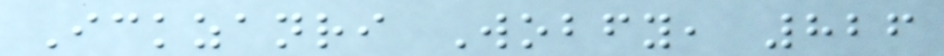Ickzanri Wobfy, 826
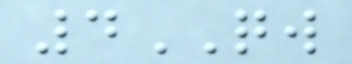4QW
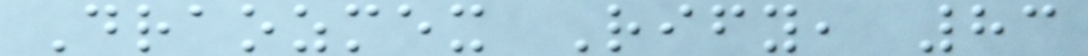Draozmex Rify, 83
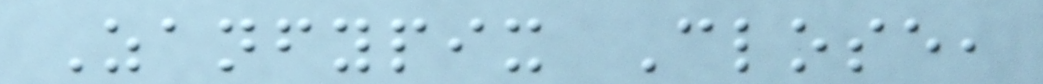Zanfypix Close,
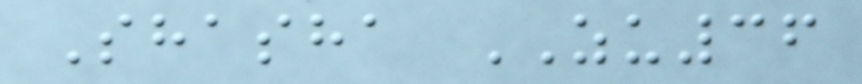Shasha ZU36
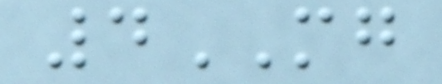4MG
